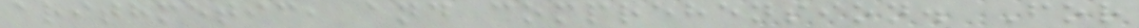arithmetic, and comprehension. For
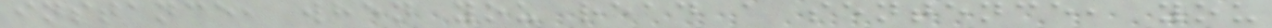instance, when you read a sentence, you
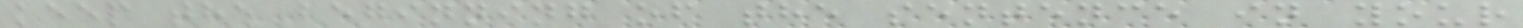keep the beginning of the sentence in your
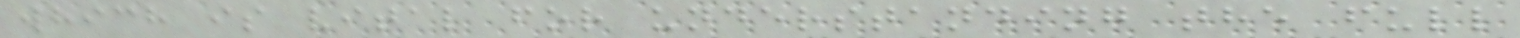which is vital for understanding the full
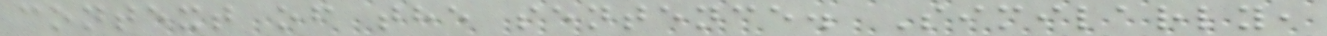context of the sentence. Similarly,
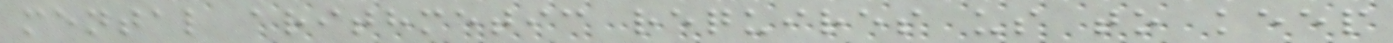mental arithmetic requires us to keep
